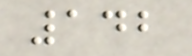142
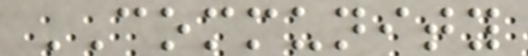COMMUNITY
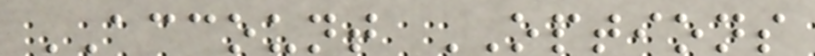ACCOUNT OPTIONS
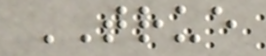TRUE
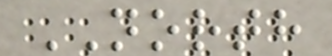NORTH
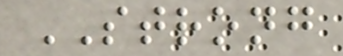STRONG
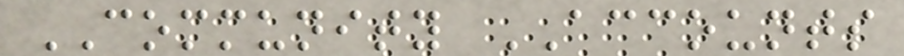COMMUNITY ACCOUNTS
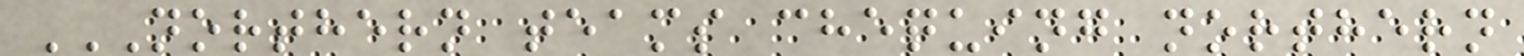NORTHERN TEAMS CHEQUING NORTHERN
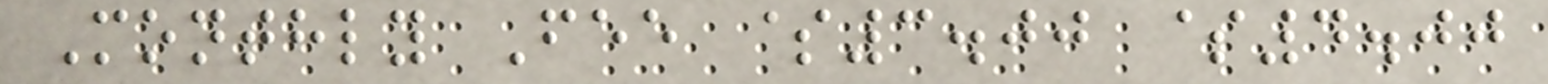Monthly Fee $3.00 $4.00
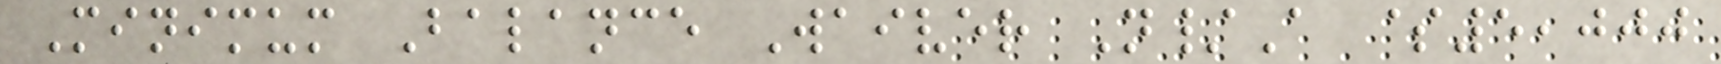Minimum Balance Waiver N/A $5,000
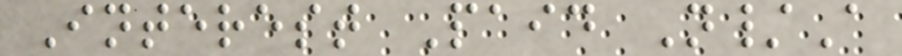Interest Paid N/A
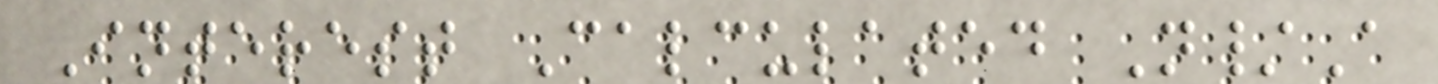Interest Calculated N/A
